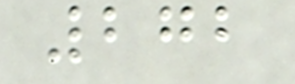272
